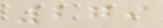279
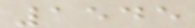1545
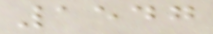1547
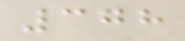378
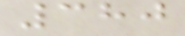380
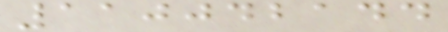110042144
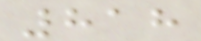818
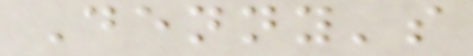Denny's
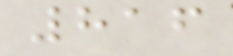816
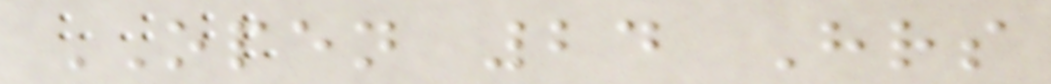OPEN 24 Hrs
